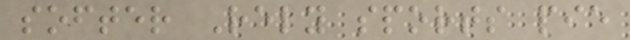softer Rely sports pie
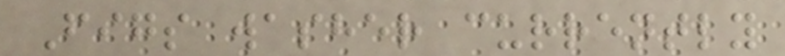Figs washer currently
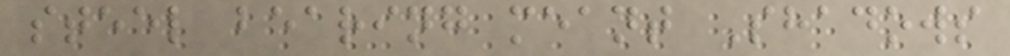steel bearing meant Shadows
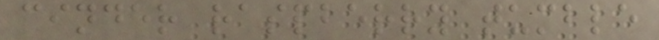cinder raspberry tumble
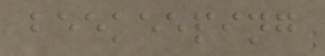beekeeping
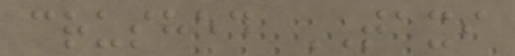crushed TAXI
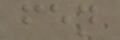fen
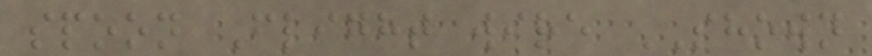spoon Flight wire SHOWN
